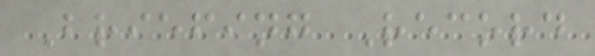Briefing Record
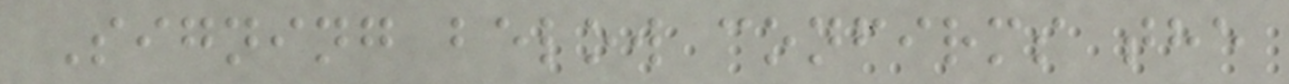Signing below confirms the
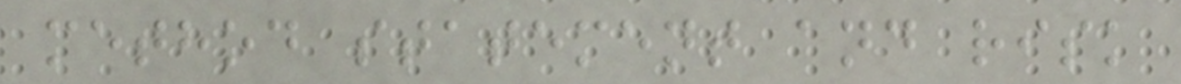method statement and risk
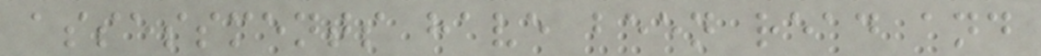assessments have been read and
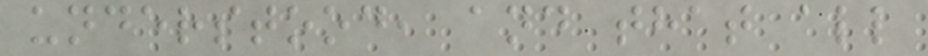understood, and that all
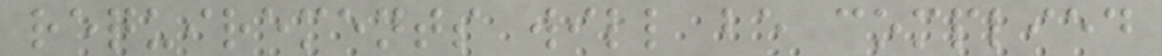requirements will be complied
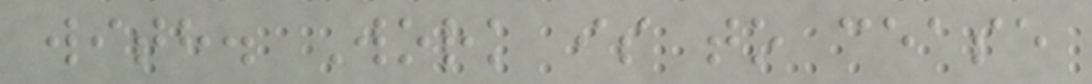with. Work is to cease
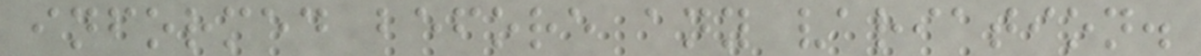informed before any variation.
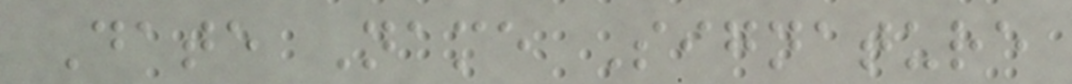Date Name Signature
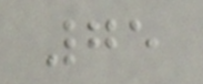75
